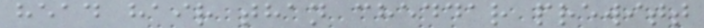head hair than cheddar prewitt
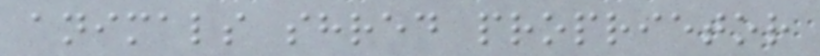animals shred proprietor
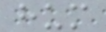hum
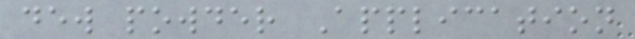dew powder Application
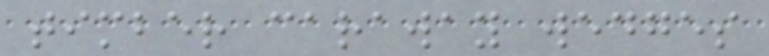timber caraway wedges
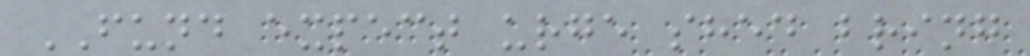FUND expect urge shed bring
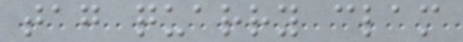tag quarry clam
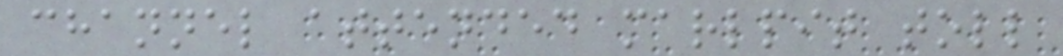channel attended marlpit toll
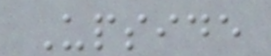Upside
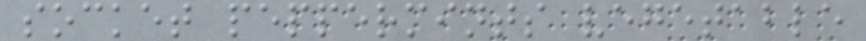socket peppermints vegetable
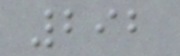292
